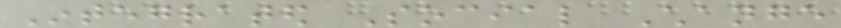Integrated Social Change
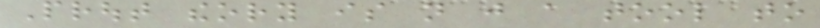Prout theory is not just a tool to
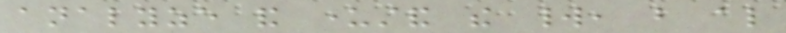analyze and understand the world, but also
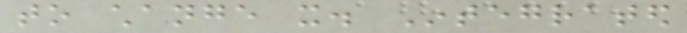to change it. Integrated
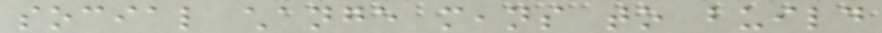social change means to build
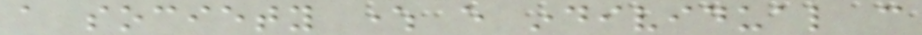a society where every individual can
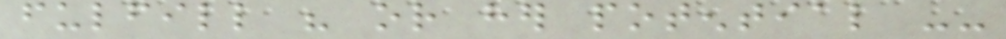fulfill his or her potential --
